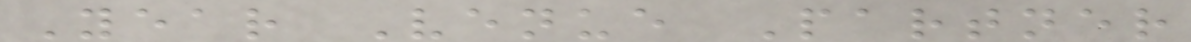Year Venue Partner
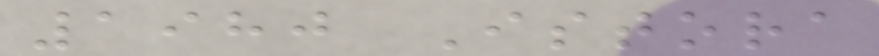1980 Istora
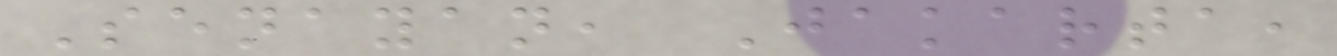Senayan, Jakarta,
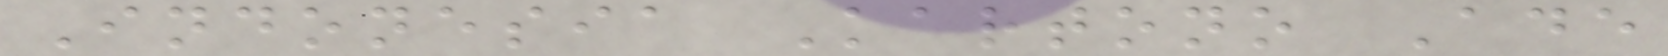Indonesia Kartono Ade
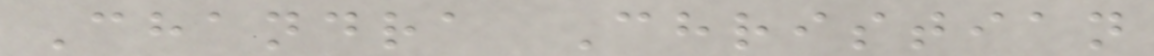Chandra Christian
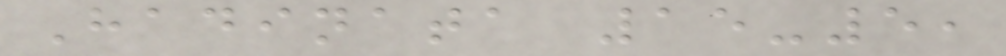Hadinata 15-5,
